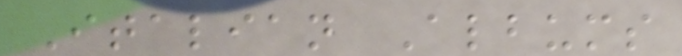Italian Albums
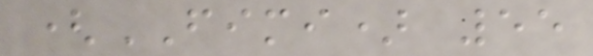(FIMI) 55
